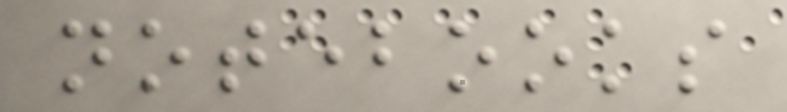notebooks
